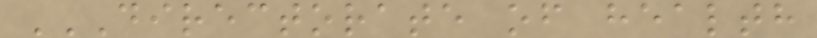DIRECTORATE OF HEALTH
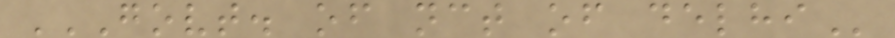GOVT. OF NCT OF DELHI
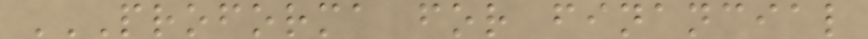PROFORMA FOR FINANCIAL
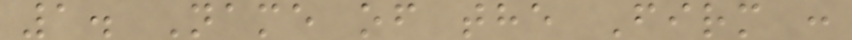1. Name of the Firm :
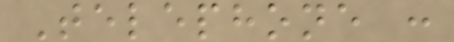Telephone :
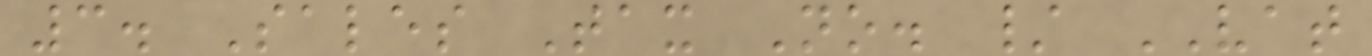3. Sales Tax No. / VAT
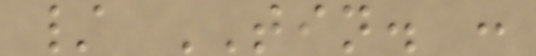/ TIN. :
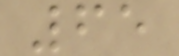65
